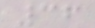36
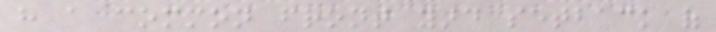have a common front yard setback of
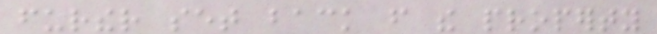further set back from the property
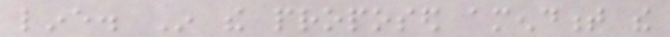line. In the proposed amendment the
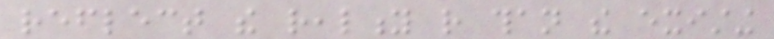reflect the reality rather than the existing
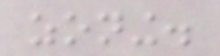zoning.
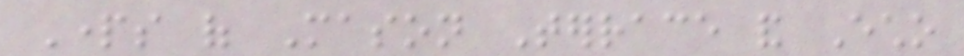Parts of Mason Terrace and Echo
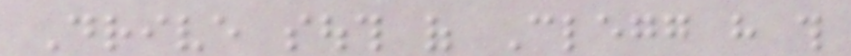Drive south of Clegg have this
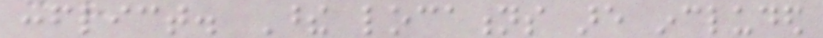conflict. These locations are included
